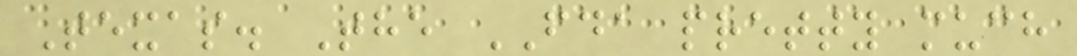Texas. The FDA pretty much
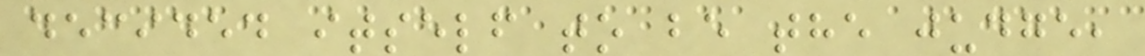decided itself to be the judge,
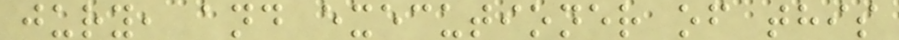jury, and executioner of this
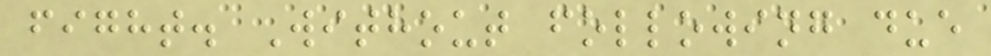fight. Without following due
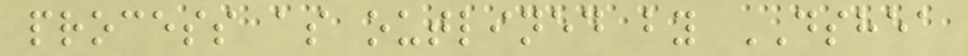process as outlined by DSHEA
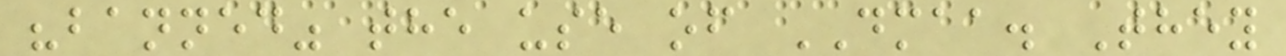"banned" the use of DMAA. They
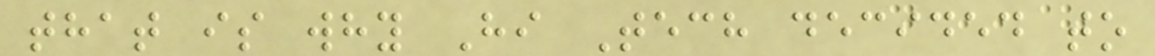that is why Hi Tech decided to
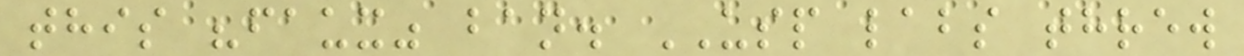this "faux" ban. USP labs threw
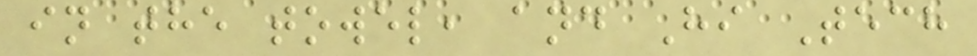in the towel, and Hi Tech
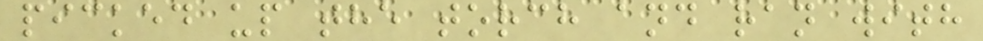picked up the torch and ran with
